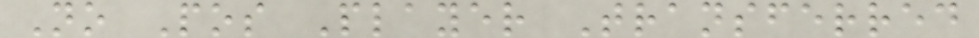No Pos Player Transferred
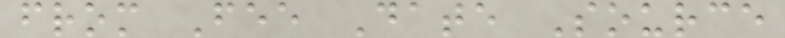from Fee Date Source
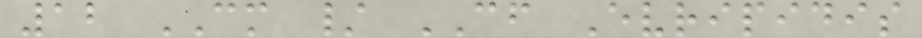12 CM / CF Evripidis
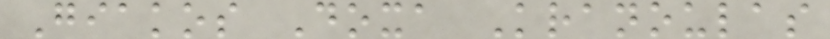Giakos Doxa Kranoulas
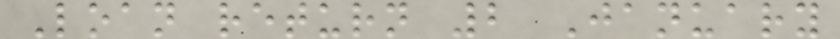Loan return 2 January
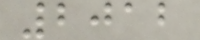2012
